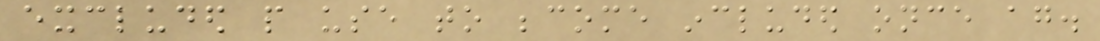excluded people use to become included once again.
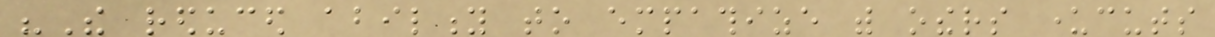"The reduced ability to empathize with others undercuts
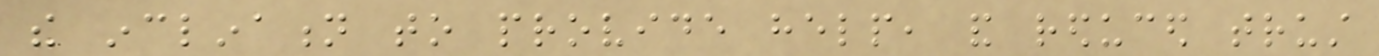the inclination to provide help, and reduced trust
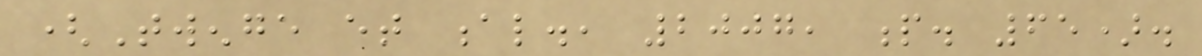(Twenge et al., 2007, p. 65).
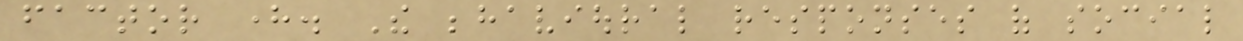factor here. The behavioural responses of social
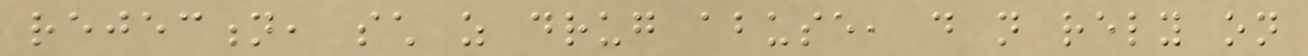rejection, such as drug abuse, do not rely on
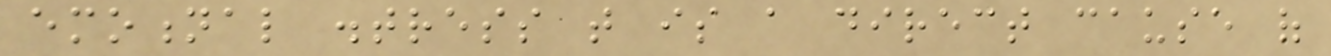emotional distress that is a direct cause of
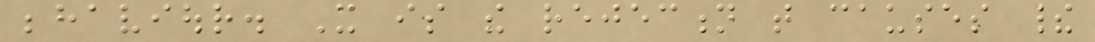behaviour. It is the rejection that causes their
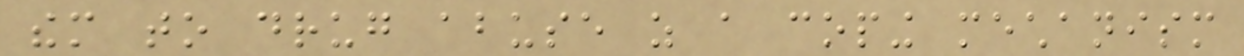them to drug abuse as a coping mechanism
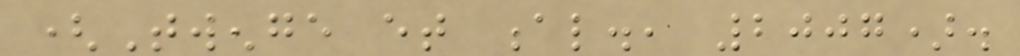(Twenge et al., 2007).
